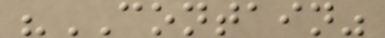"CONTAIN"
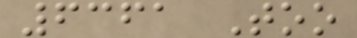6361 Too
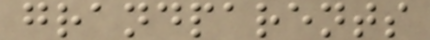grandparents
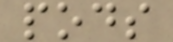pods
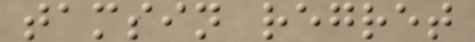tamsin regret
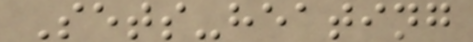Sets-heating
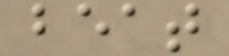beat
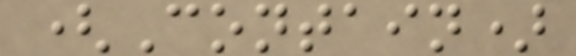(Contain)
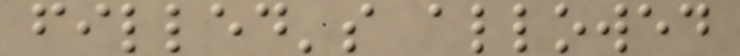filled's allowed
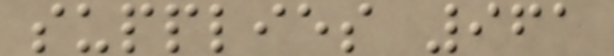supplies 961
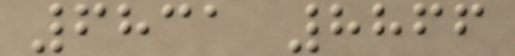6831 8866
